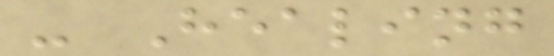- Healing
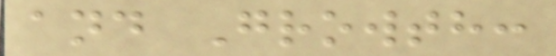and Growth:
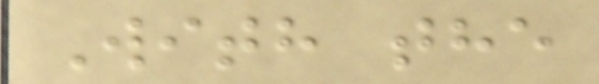With the
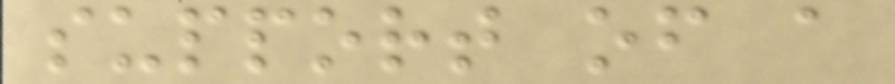support of a
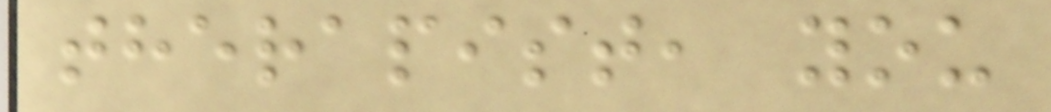therapist, you
